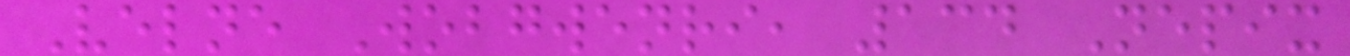Velne Wobgwenri, 134 Nepix
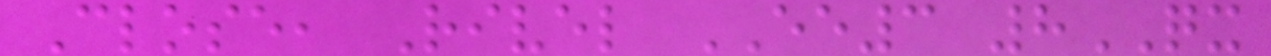Close, Rivel EE3 8QX
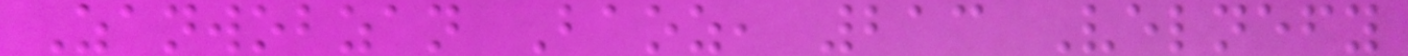Zanwobzan Baoz, 213 Velnefy
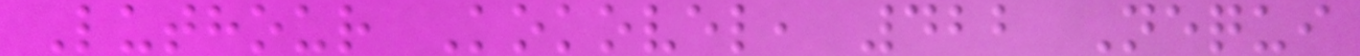Luthour Kokovel, 422 Nequi
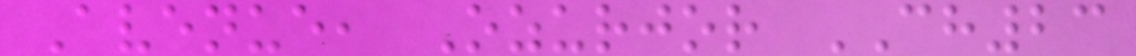Avenue, Ozurjor CH23
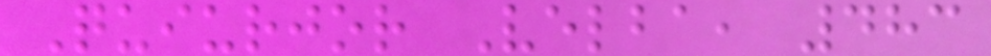Quiurjor Velba, 483
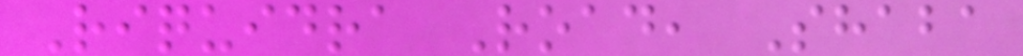Riquidra Road, Shaba
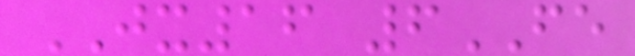JX16 6FE
